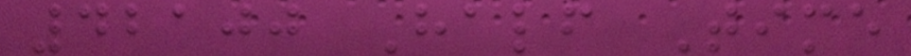42100 Half Time
